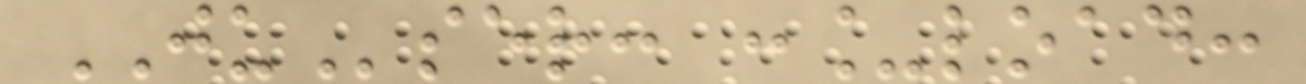JUser: :_load:
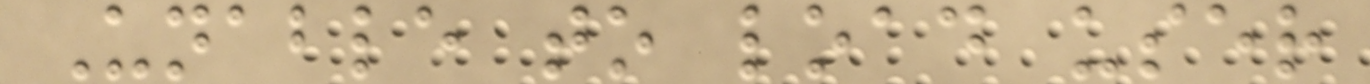Unable to load user
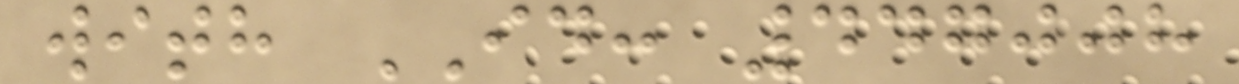with ID: 447008
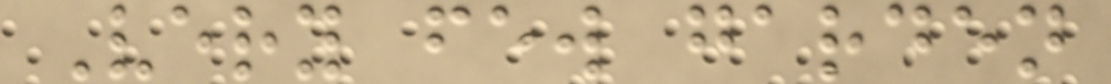Very few garden
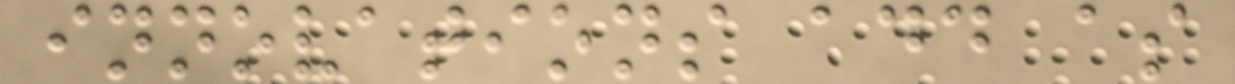innovations add as
